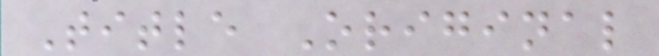Title Original
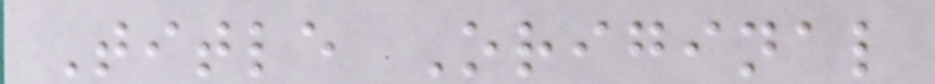Title Original
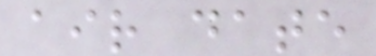air date
